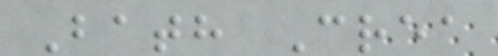Bath Crea
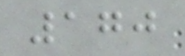170
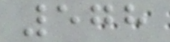578
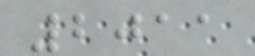2011
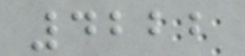4222
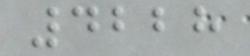4228
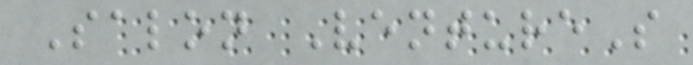Salon VentureS
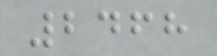2468
